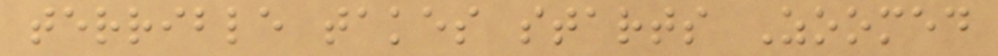terrible takes starts Zoomed
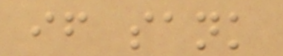if sank
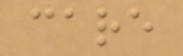care
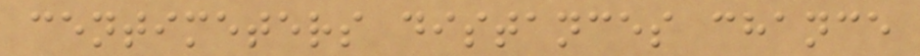centimeters distances chance
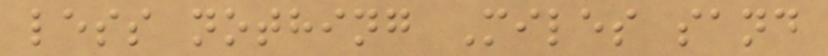less nothing Miles sand
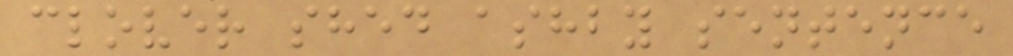clover shed ashby sentence
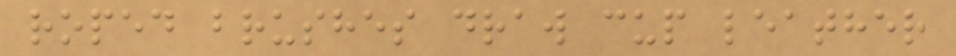roped brushes draw cup leather
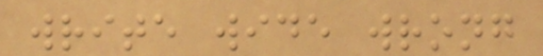write wide wrong
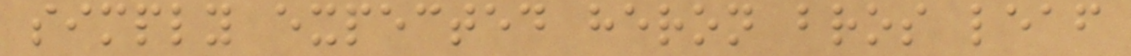simply expected heron bros leaf
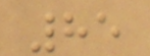85
